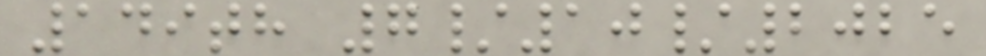149th 7/10/2025
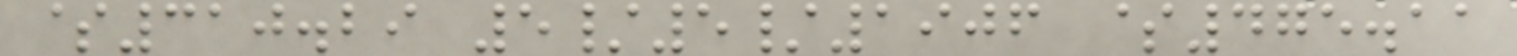$310.29 5/5/1906 $475.11
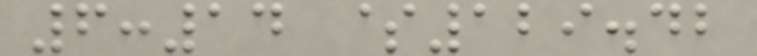6:14 $129.42
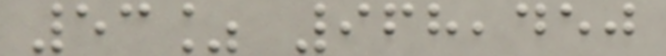53% 968,450
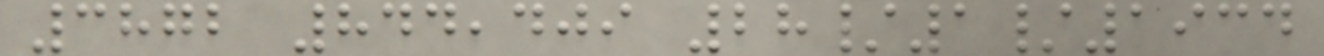3872 844,409 28/1/1934
